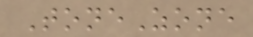ToneZone
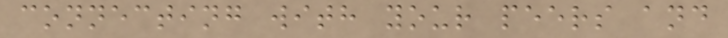connecting with your peers and
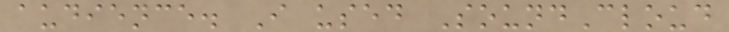audience. I used SoundCloud
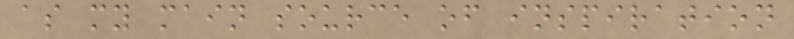as my main source of inspiration
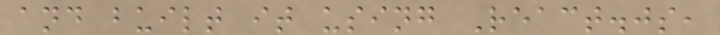and built it using React.js,
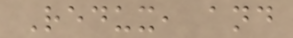Redux, and
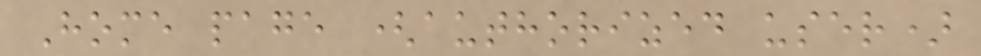Home page (authorized user)
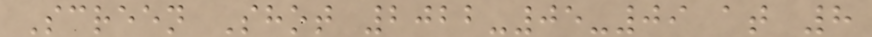Screen Shot 2022-05-09 at 8
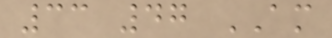33 47 AM
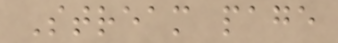Stream page
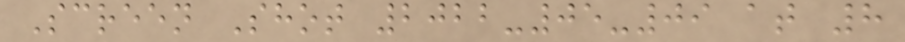Screen Shot 2022-05-09 at 8
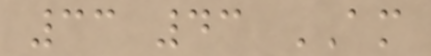33 43 AM
